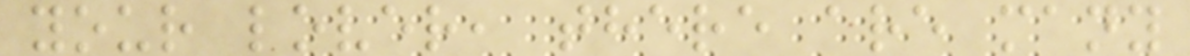your lover, there are many
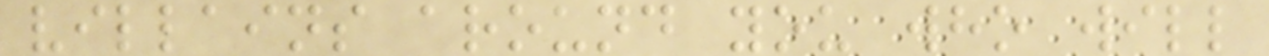villains around you who will
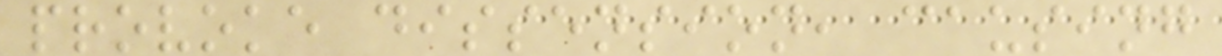provoke dissension, causing
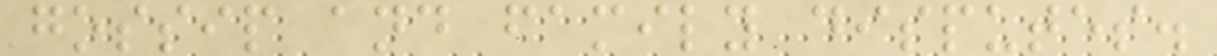gossip and family disputes.
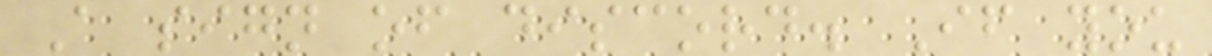A sign of discord. If you
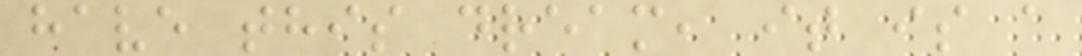have this dream, it is a
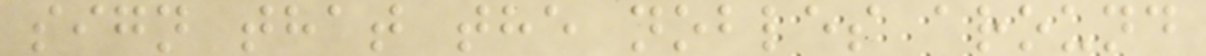sign that the nobles around
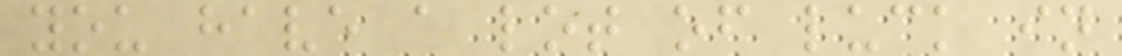you have a lot of luck in
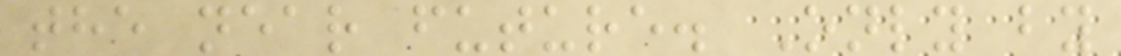the near future. Only by
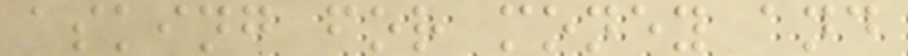asking for money and
